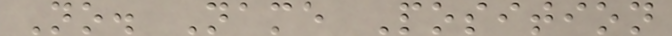No. Name Position
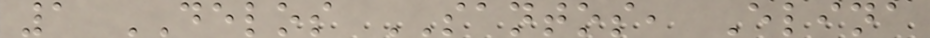1 DELOS SANTOS, Elina
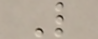L
